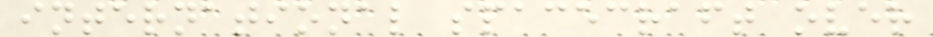international spacecraft over
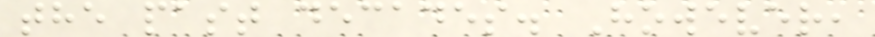the past decades. However,
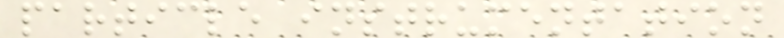particle instrumentation
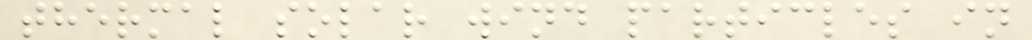thermal solar wind particles in
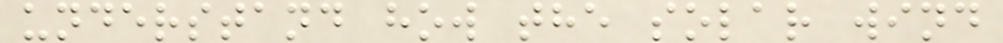understand how the solar wind
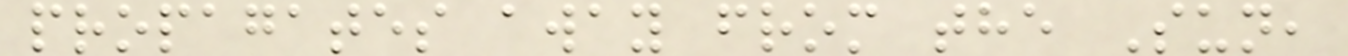propagates away from the Sun,
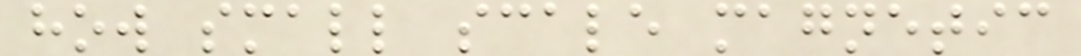how small scale magnetic
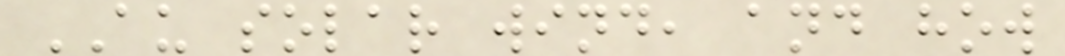AU solar wind, and how
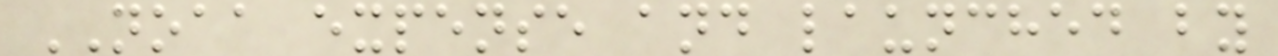NOAA expense and launched by
